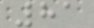81
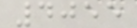4055
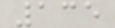135
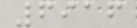6916
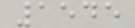1545
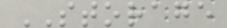STORAGE
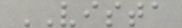VISTA
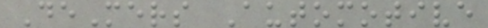DeMers Automotive
